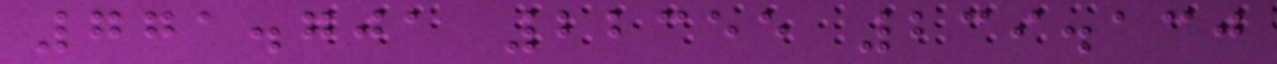771.701 22355 239.130
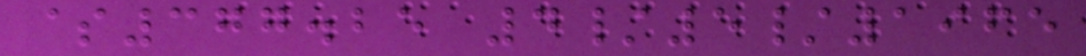$377.25 4/5/1965
